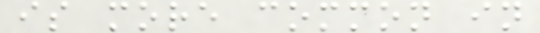is more common in
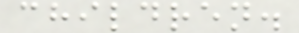children.
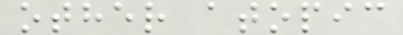other atopic
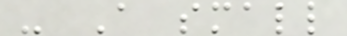- A small
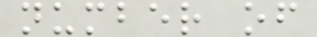number of
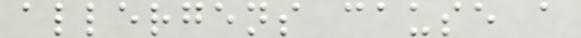allergens cause a
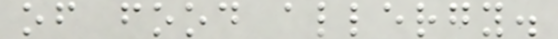of food allergy.
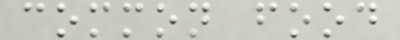common food
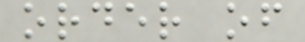order of
